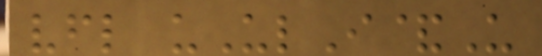vfl uUlI&U
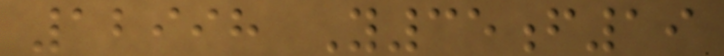12998 Y35f19
